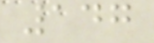147
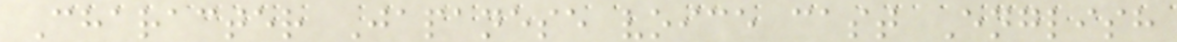Character Japanese voice cast English
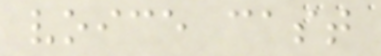voice cast
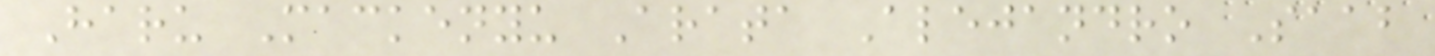Haru Mackenyu Arata Alejandro Saab
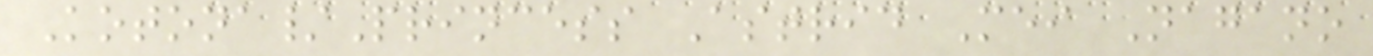Kotona/Princess Astrid Mei Nagano
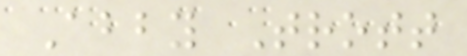Abby Trott
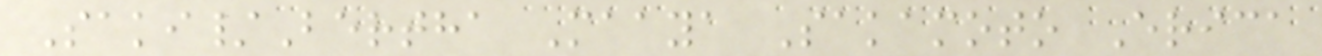Saki/Bertha Maaya Sakamoto Erica
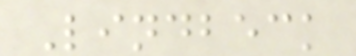Lindbeck
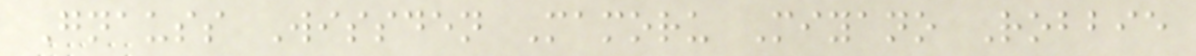Gnauss Wissden Mamoru Miyano Robbie
